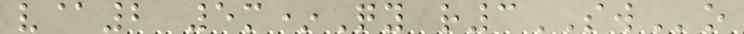v@2 5m*Qy r3SWo
